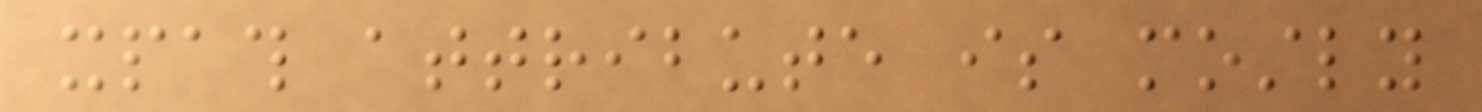xpath attribute is mostly
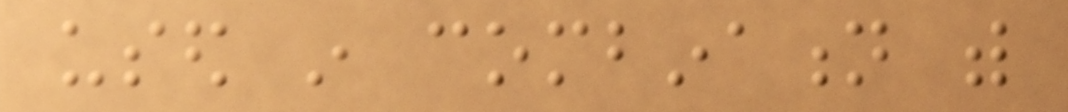used in combination with
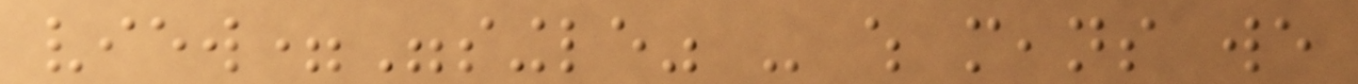view="single" - which means we
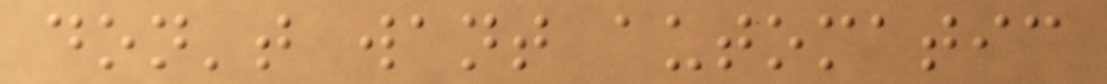don't want automatic
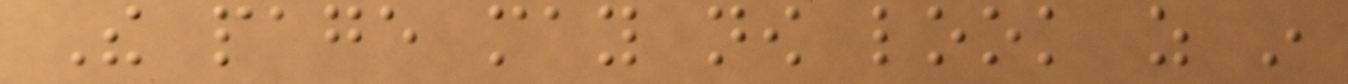The page may now look as in
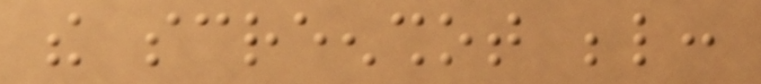the screenshot below:
